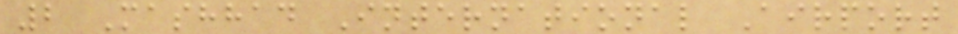2 Mashhad International Airport
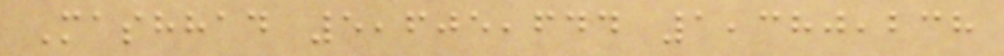Mashhad 5,605,644 1,380,238
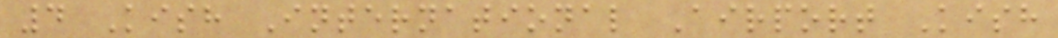4 Kish International Airport Kish
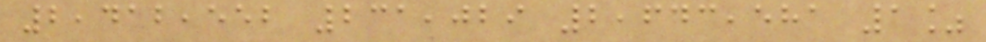2,412,552 231,029 2,643,581 1%
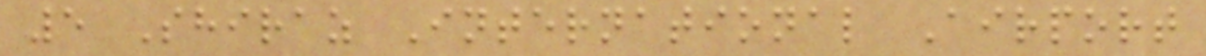5 Shiraz International Airport
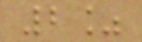2%
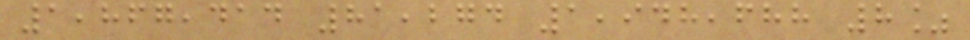1,867,414 81,274 1,948,688 8%
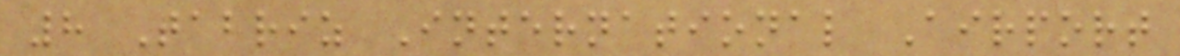8 Tabriz International Airport
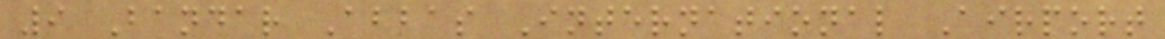9 Bandar Abbas International Airport
